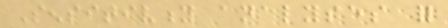Sensitivity analyses for
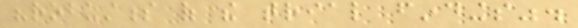"robustness of the trial findings".
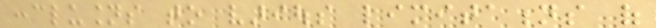conclusions to various limitations of
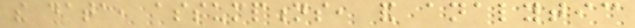the data, assumptions, and analytic
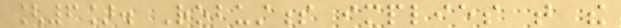[6]. Robustness implies that the
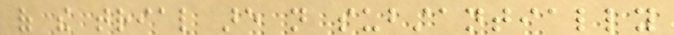of the trial are not substantially
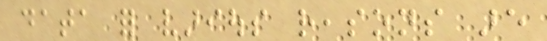data for various reasons are
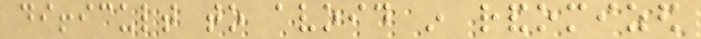difficult to avoid in randomized
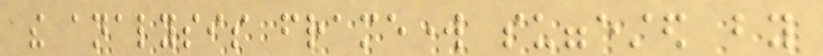the analysis framework suggested by
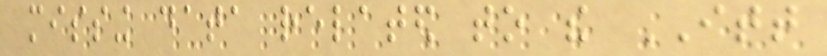missing data related to the ITT
